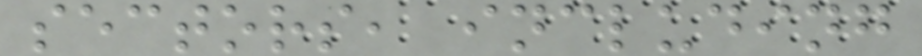sectors, including
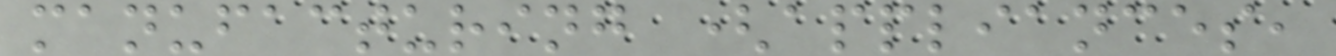manufacturing (appliances,
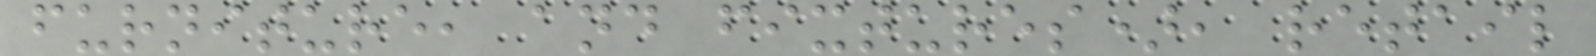furniture, and fixtures), retail
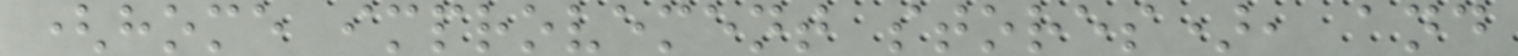(home improvement stores), and
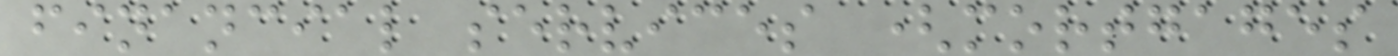financial services (mortgages
